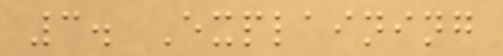3. Explaining
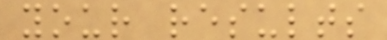your results
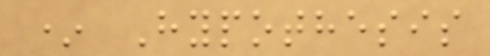* Hypothesis
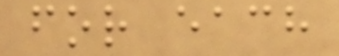for each
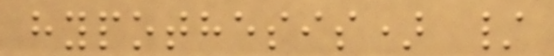hypothesis) /
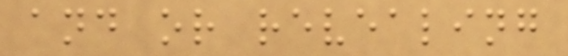and or revealing
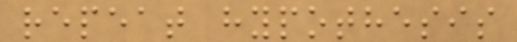repeat hypothesis
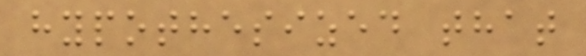hypothesized that
